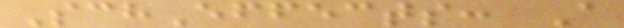SchEffects: A
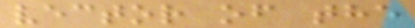vector of the
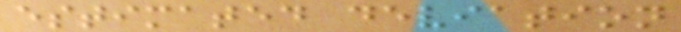estimated deviation
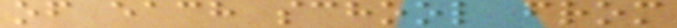of each school from
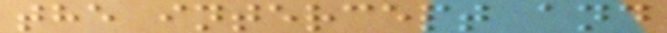the intercept and
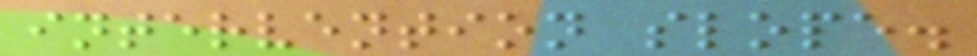intervention slope.
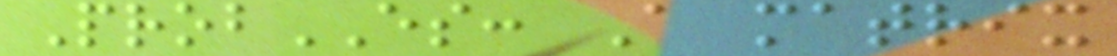ProbES: A matrix
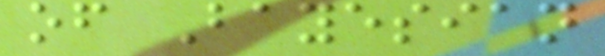of Bayesian
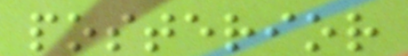posterior
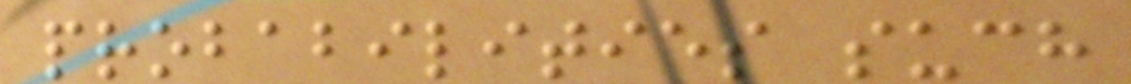probabilities such
